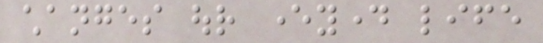changes our everyday life
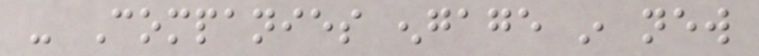- Companies engage in new
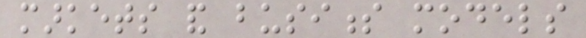markets and business models
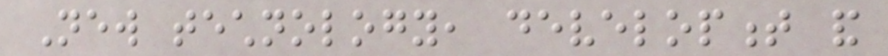New technology, development and
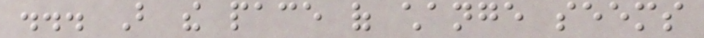... But the pace of change seems
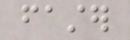faster
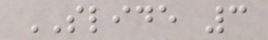SLIDE 3
